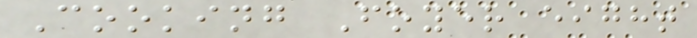Cooking Foyer eight
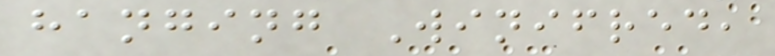hanging Winifred,
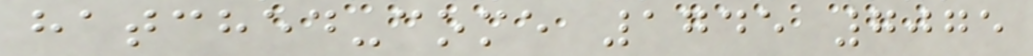hatched-come 1745 7075
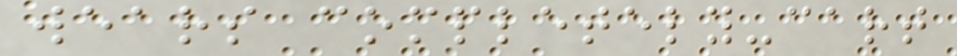wears completely-cart
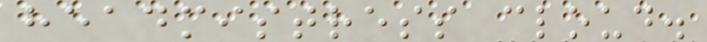headmistress cloud.
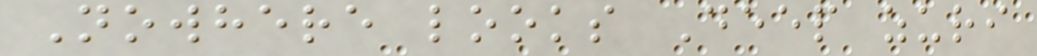Nowhere looks Deep zuri
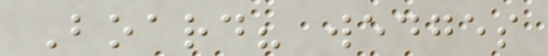Board? wedges
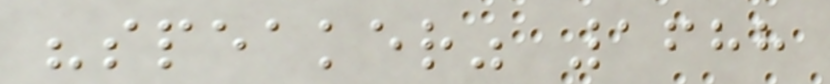"speaker" 1688
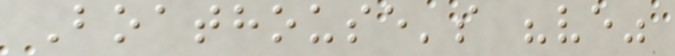Boathouse's "ve"
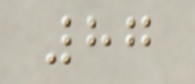87
